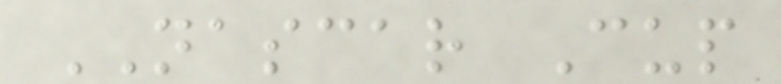NASCAR Cup
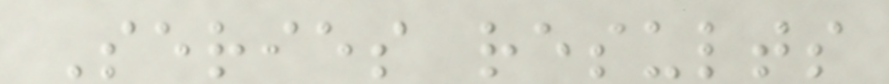Series results
